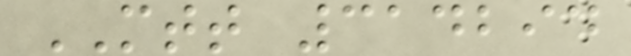MTT 314294
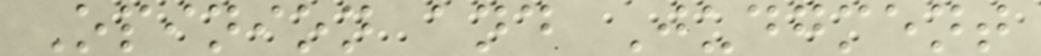Opinion and Judgment
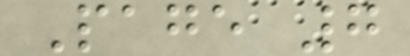Page 7
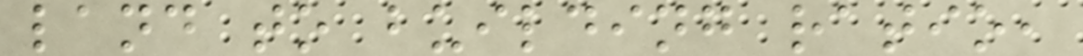land to building ratio,
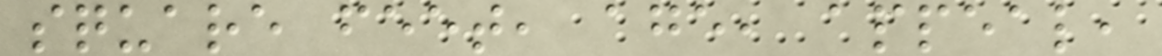square feet, age, appeal,
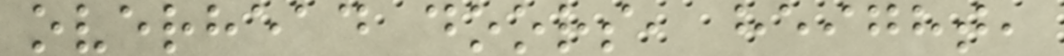overhead doors, height,
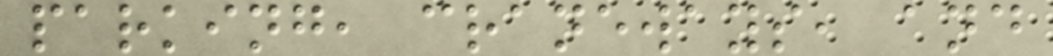parking, craneways, and
